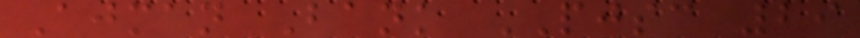Ajman Bank PJSC 29
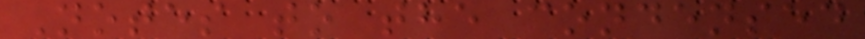Notes to the condensed
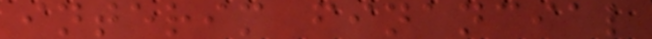interim financial
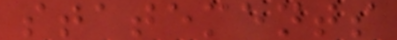statements
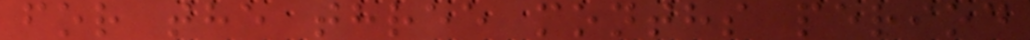for the three months period
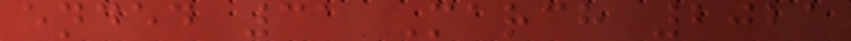ended 31 March 2021
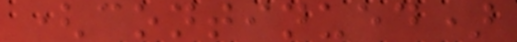(continued)
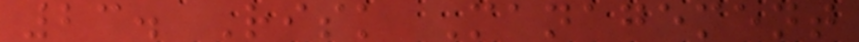23. Risk Management
